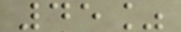45%
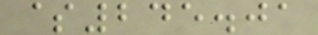$245.01
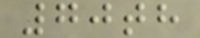70th
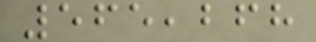565,268
